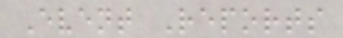Event Reports
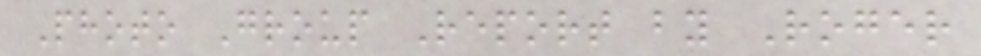Photo Group Report by Roger
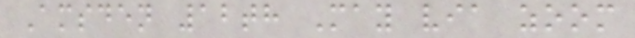Amsden 12th May via zoom
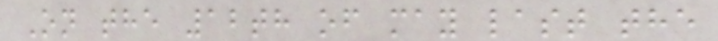On the 12th of may last the
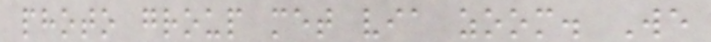photo group met via zoom. We
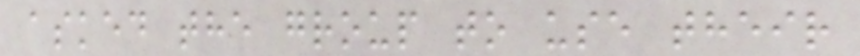asked the group to use their
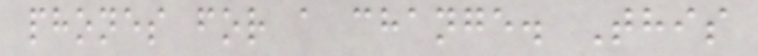phones for a change. This
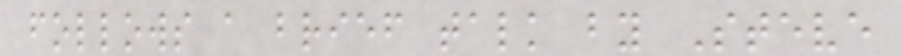follows a brief talk by Steve
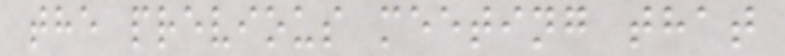the previous meeting that
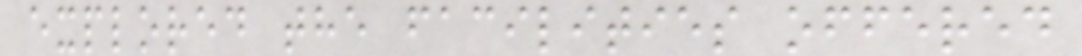explored the facilities offered
